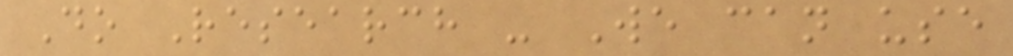Do Research - We can use
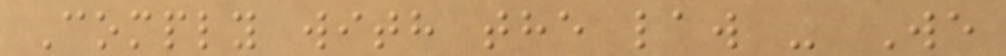Comply with the law - We
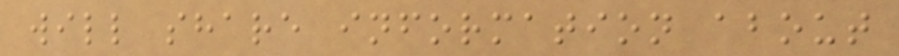will share information about
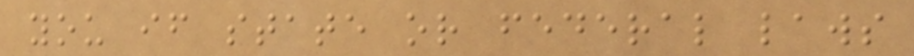you if state or federal laws
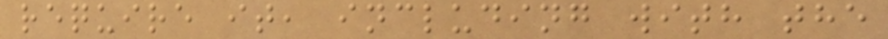require it, including with the
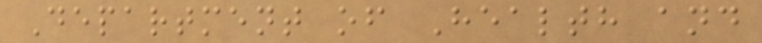Department of Health and
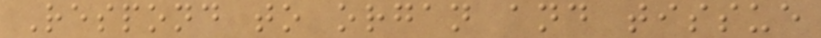Respond to organ and tissue
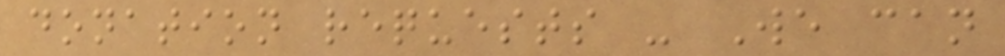donation requests - We can
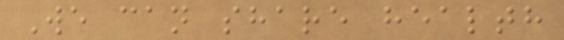We can share health
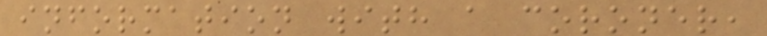information with a coroner,
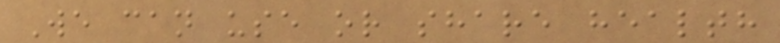We can use or share health
